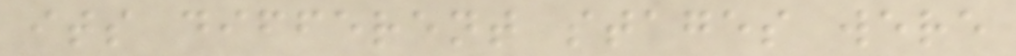its different stages were
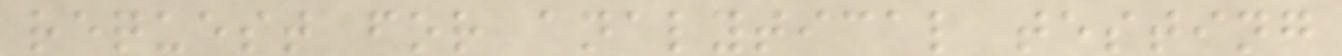request for analytical testing
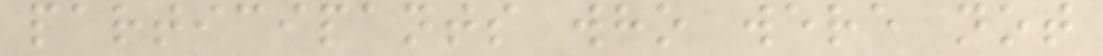participants who were not
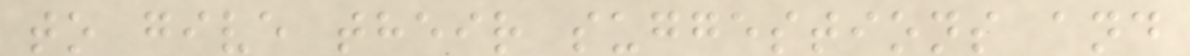to give their suggestions and
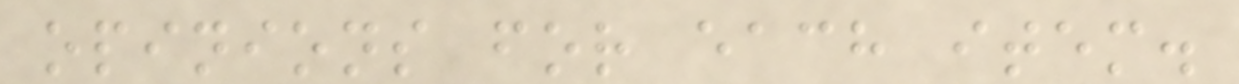opinions for each item.
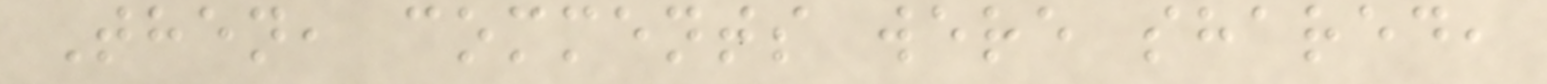Then, comments were shared,
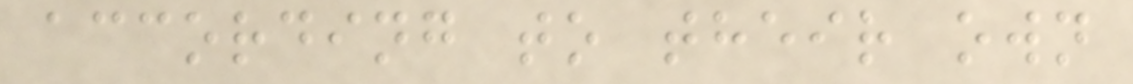according to their own
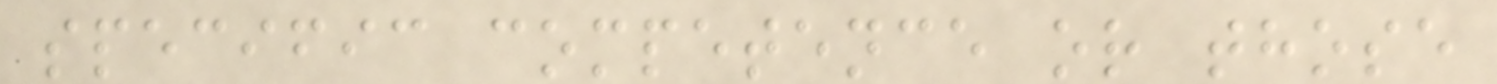specific competence or those
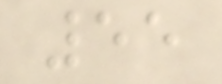55
